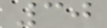30
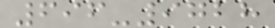696-9728
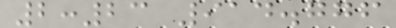2:23 914.776
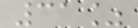31%
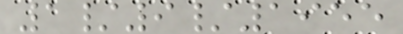1/9/1955
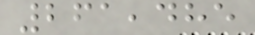261,485
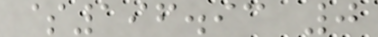$196.93 0
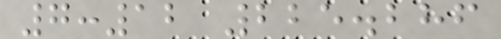7:12 225.286
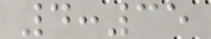4:35
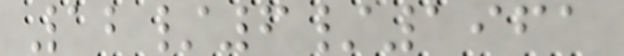12/6/1961
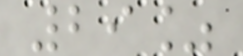29%
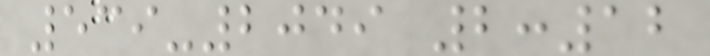539-2049 2:12
